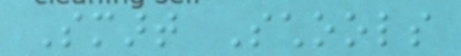Smart Schools
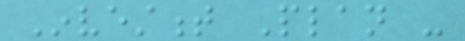Investment Plan -
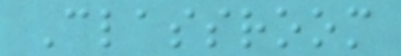Classroom
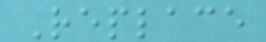Replace
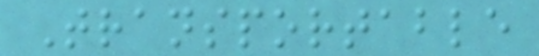Transportable
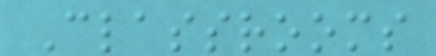Classrooms
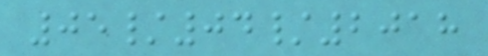05/04/2018
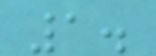1.
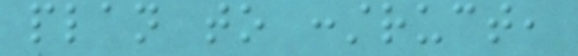plan to construct,
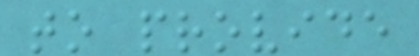to provide
